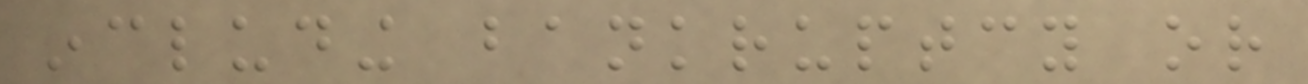including bankruptcy or
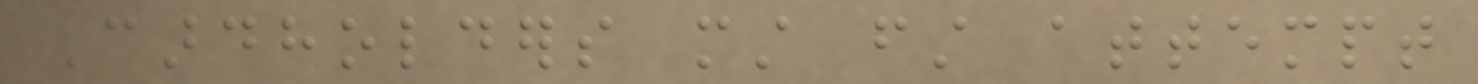Cardholders must first attempt
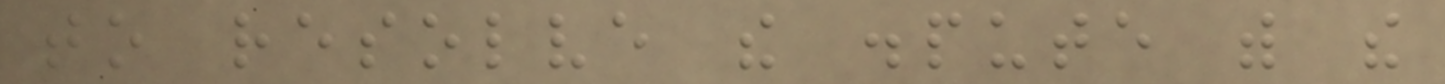to resolve the dispute with the
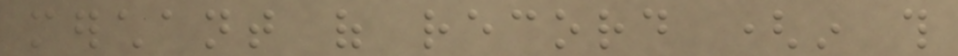merchant of record (in this
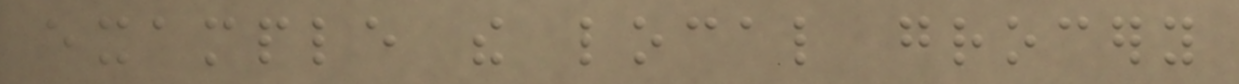example the local grocery
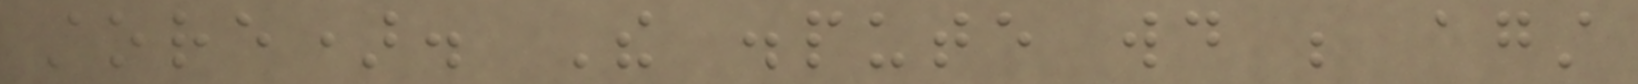store). The dispute would be against
